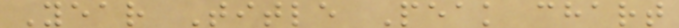Year Title Peak chart
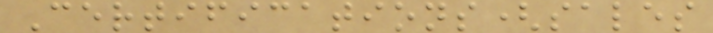Certifications(sales
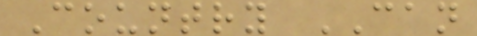Country CAN
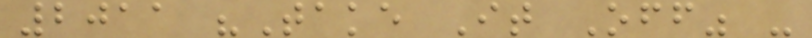2011 "Take It Off" -
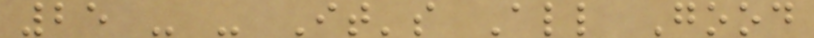25 - - It's All Good
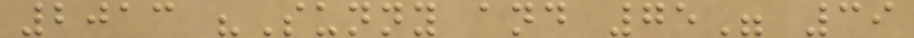2013 "Sunny and 75" 39
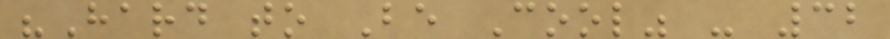"Hard to Be Cool" - 32
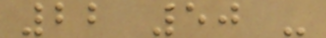22 50 -
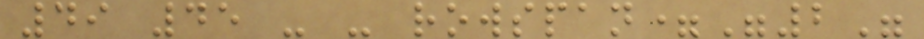49 45 - - rowspan="2"
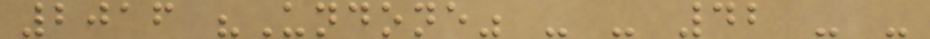2016 "Undone" - - 42 - -
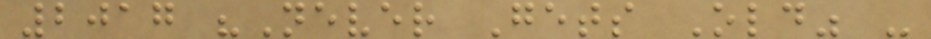2017 "Never Gets Old" -
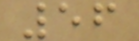56
